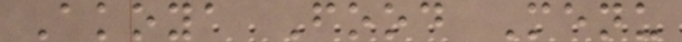Akoya Food Menu
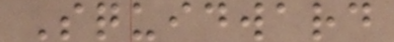Squidward
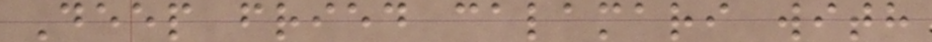Deep fried calamari with
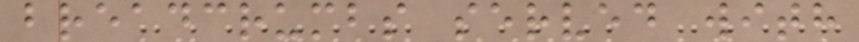breadcrumbs served with
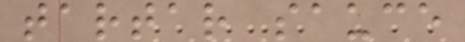tartar sauce
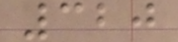320
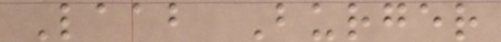Laab Burger
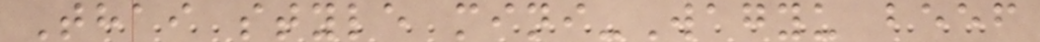Thai style mini-Wagyu beef
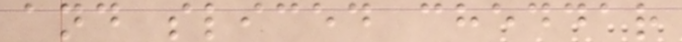and sliced cheddar
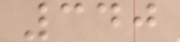340
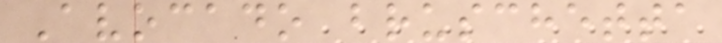Avocado bruschetta
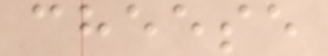cheese
